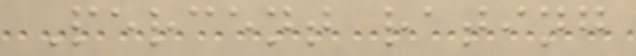Percent rating
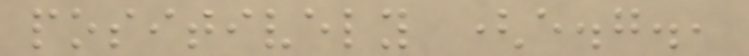positively (e.g.,
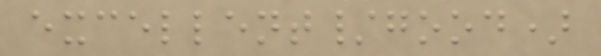excellent/good)
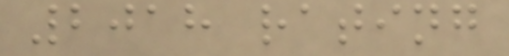2018 rating
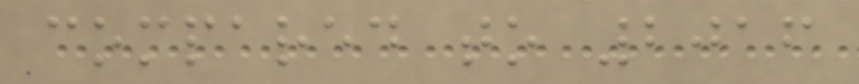compared to 2016
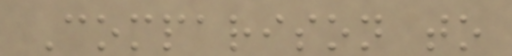Comparison to
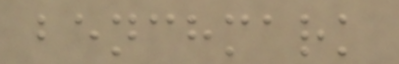benchmark
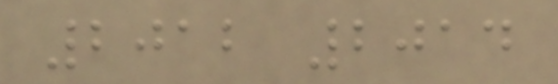2012 2014
